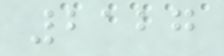2127
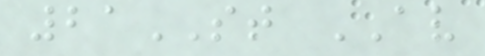21ST AV
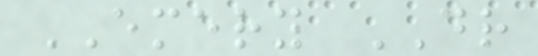EMERY DR
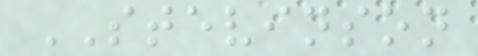STEVINSON
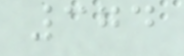374
